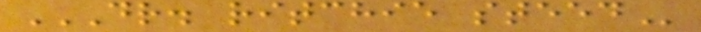DR. RITCHIE STEED
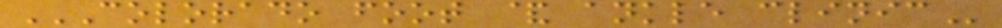COLORADO FOOT & ANKLE CLINIC
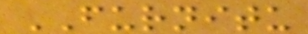FURNITU
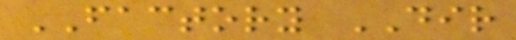FACTORY DIR
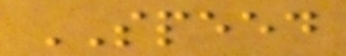SPEED
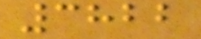3822
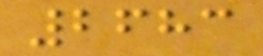2683
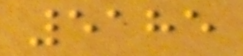5185
